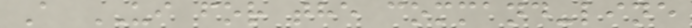A UI for the command-line
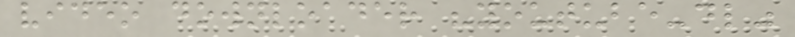video downloader "youtube-dl"
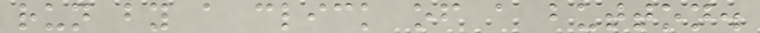run by a click of a button.
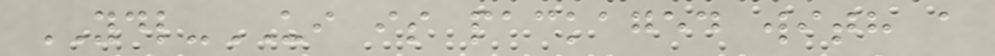YDL-UI is packaged with a
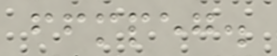ffmpeg.
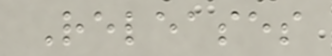Releases
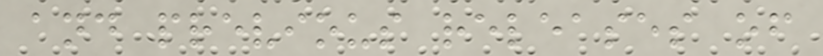and previous releases of
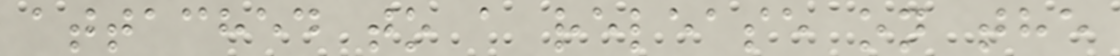attached to a release on the
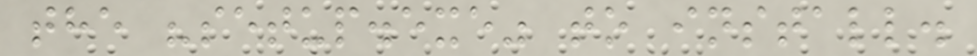the "setup.exe" to install.
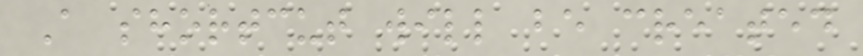A shortcut will be created
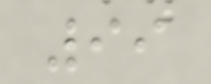99
